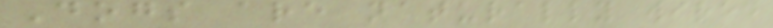Dogs are naturally wired
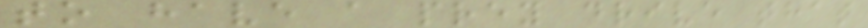to have a prey drive that
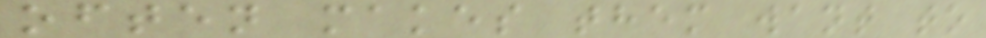often makes them want to
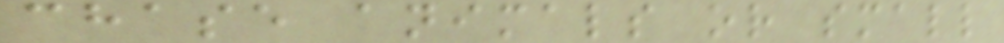chase animals or small
